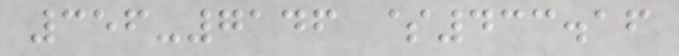356-7146 $433.16
